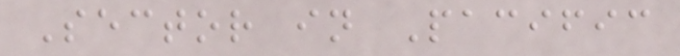Sector in Pacific
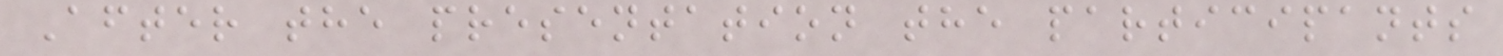After the presentation the participants
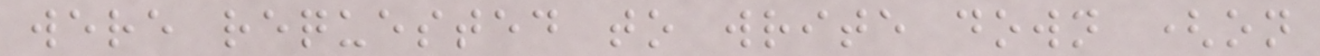were requested to write down (on
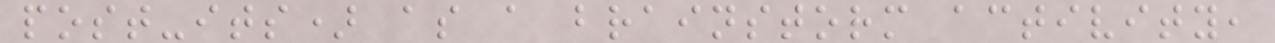post-its) as a brainstorm activity,
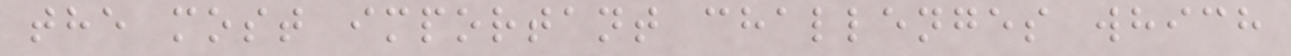the most important challenges which
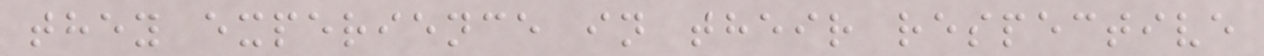they experience in their respective
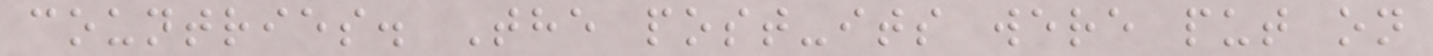countries. The post-its were put on
